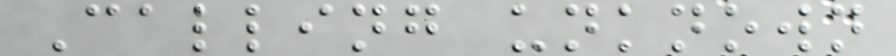Calling unknown
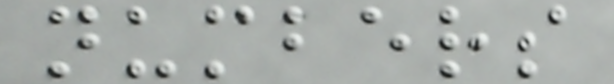numbers
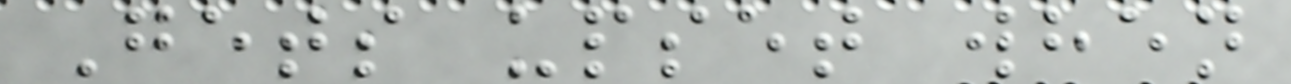Gets upset when
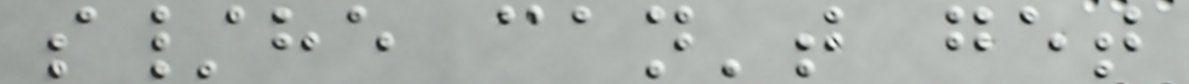s/he can't get
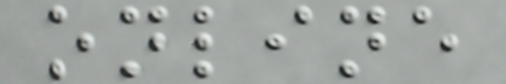online
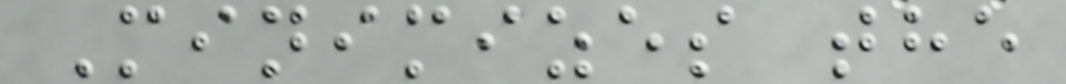Minimizes the
